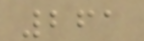261
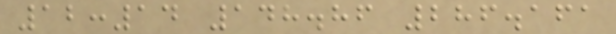12:14 148.86 286.161
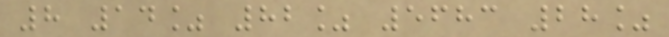8 14% 82% 5683 28%
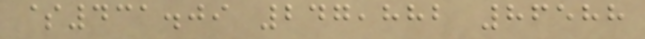$431.09 247,882 86588
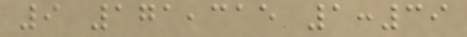9 171,315 1:39
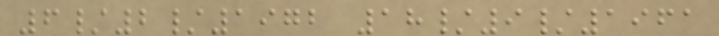6/2/1972 18/9/1961
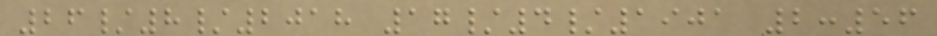26/8/2018 17/4/1901 2:56
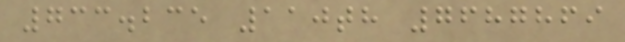733.235 110th 7687869
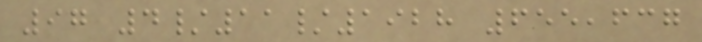97 4/11/1928 655,637
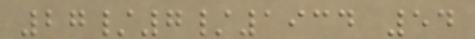27/7/1934 54
